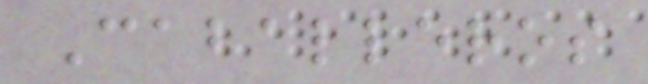Caballeros
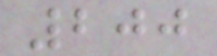200
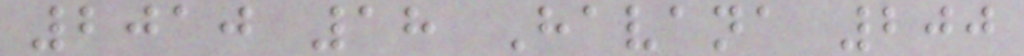2010 18 Havana 200
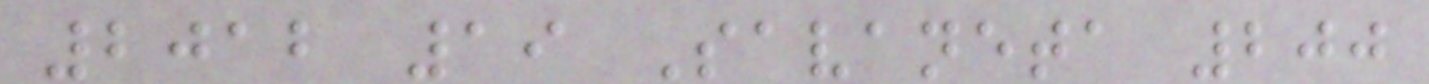2012 19 Savaneta 200
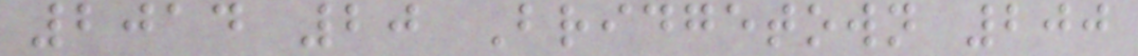2014 20 Bridgetown 200
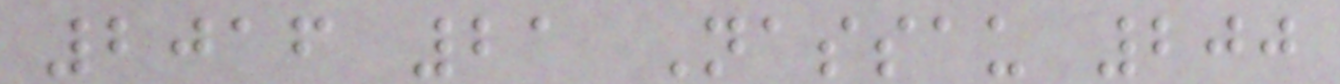2016 21 Nassau 200
